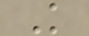K
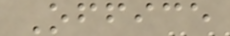Office
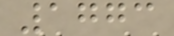1773
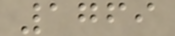1769
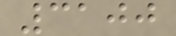3100
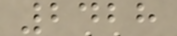2428
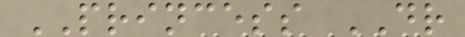PRINCESS DR
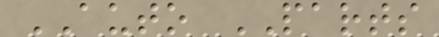AUTO PARTS
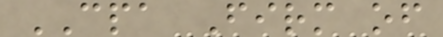CPA Firm of
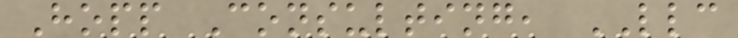Hopp Consulting, LLC
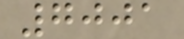7001
